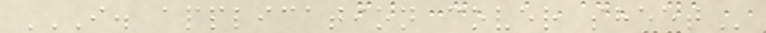I. APPLICATION COVER SHEET
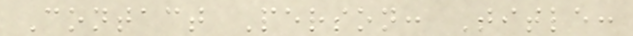Contact Person: Title:
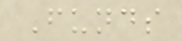Funds
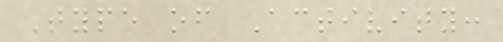Type of Activity:
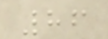86
